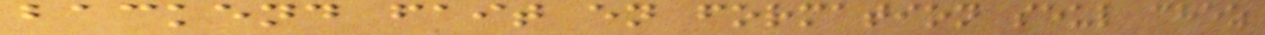backend fait en formation seul chez
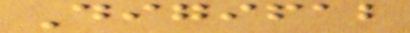Digifab
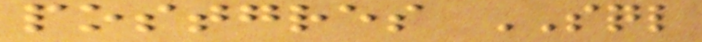postgres SQL
